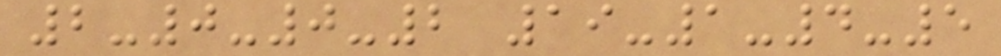2-0-0-2 19-1-4-5
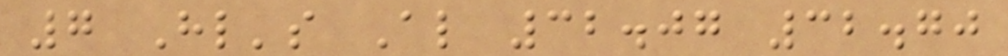7 Hl's Al 32.07 32.70
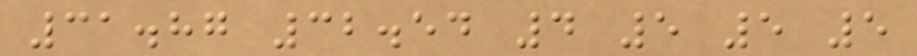31.87 32.54 4 5 5 5
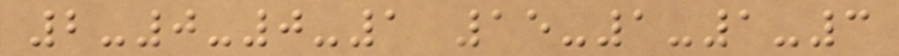2-0-0-1 15-1-1-3
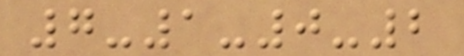7-1-0-2
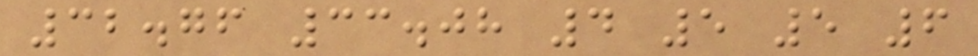32.76 33.08 4 5 5 6
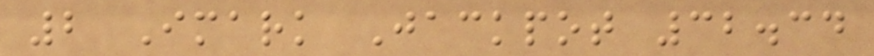2 Imark Jackpot 32.34
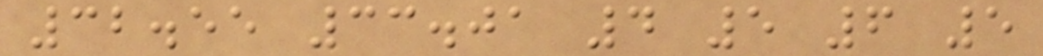32.55 33.01 4 5 6 5
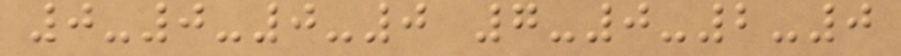0-0-0-0 7-0-2-0
